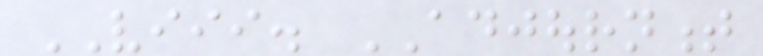VIII. ADJOURNMENT
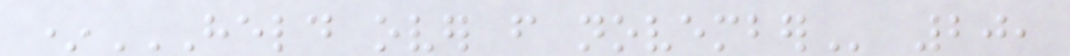*HELD OVER FROM NOVEMBER 20,
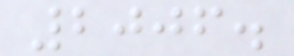2006.
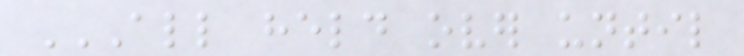ALL HELD OVER UNTIL
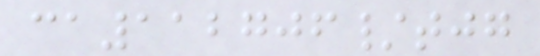ca112706/tjg
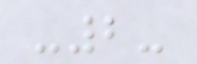-2-
